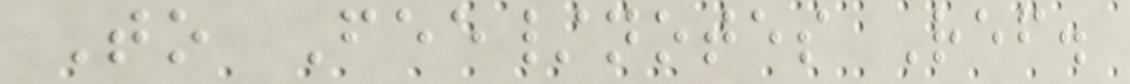To Fee/notes Ref.
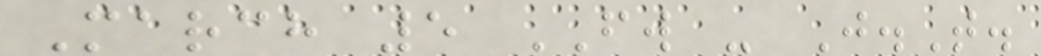March 5 FW - J.T.
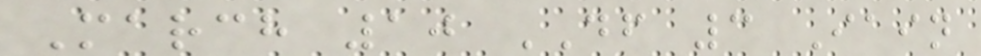March 10 DF 3 Iain
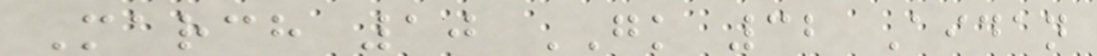March 10 GK 32 Aidan
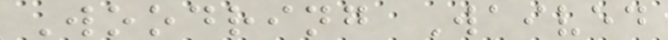Woodring Waived
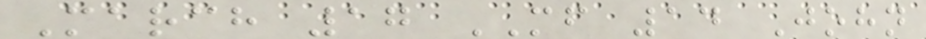March 17 MF 14 John
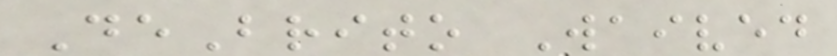DeBrito Waived
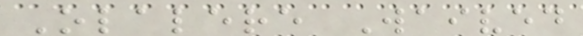Olalere Waived
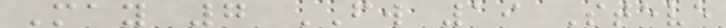May 7 FW 19 Steve
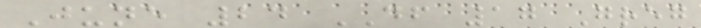June 24 DF 17 Greg
